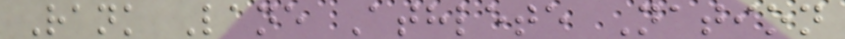Rank Lane Athlete Nation
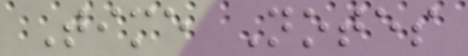Time Notes
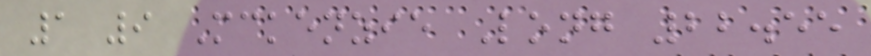1 9 Mckenzie Long 22.55
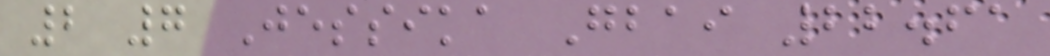2 7 Jessika Gbai 22.61
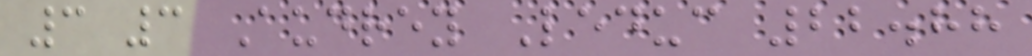3 3 Audrey Leduc 22.88
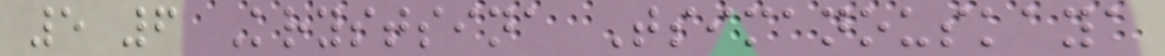5 6 Krystsina Tsimanouskaya
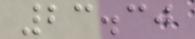23.30
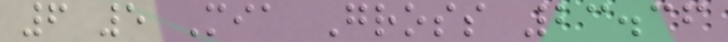6 5 Mia Gross 23.36
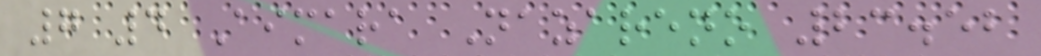7 4 Aimara Nazareno 23.52
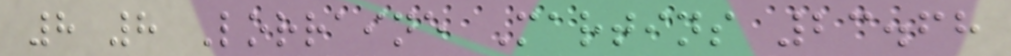8 8 Lorraine Martins 23.68
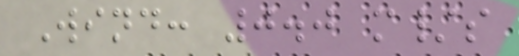Wind: 0.0 m/s
